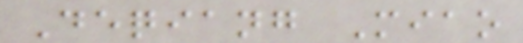Deqiang Miao
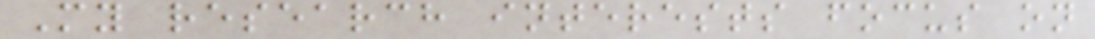My research interests focus on
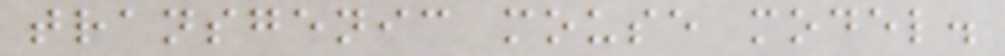transgenic mouse model.
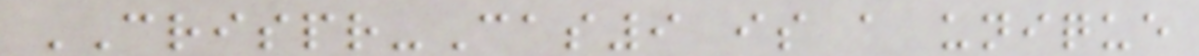CRISPR-Cas9 is a unique
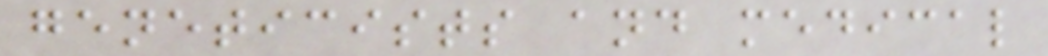geneticists and medical
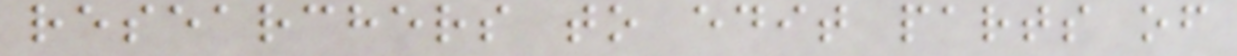researchers to edit parts of
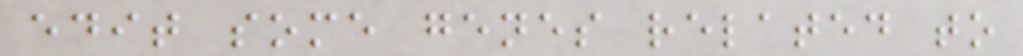edit some genes related to
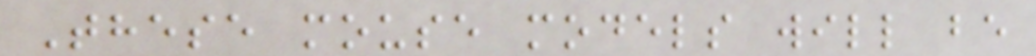These mouse models will be
